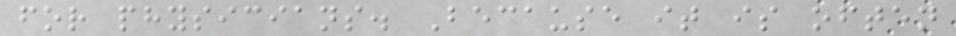for physicians. Because it is often
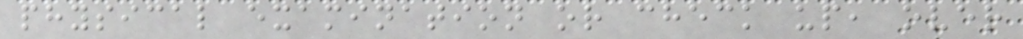physical examination or check up, over
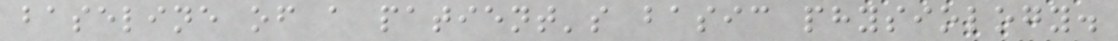baseline of a patient's basic physiology.
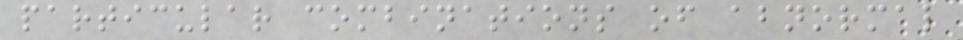particular combinations of abnormal
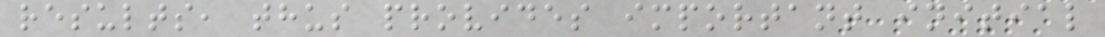results, thus provides important initial
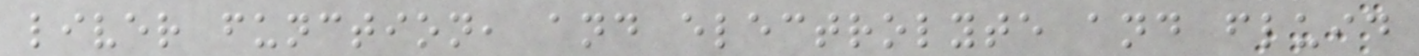liver function, and electrolyte and fluid
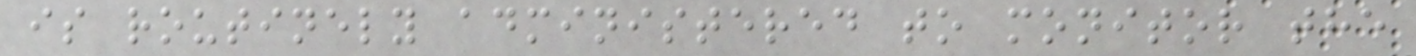is routinely administered to monitor the
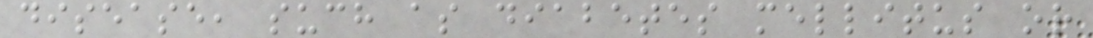disease, such as diabetes mellitus or
